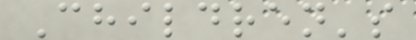Children's
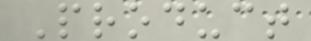Product
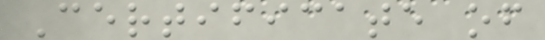Certificate of
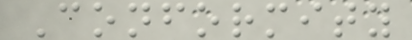Conformity
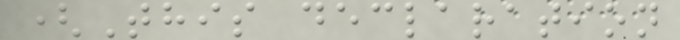(This declaration
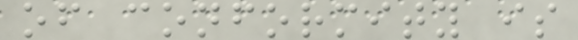of conformity is
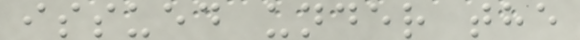issued under the
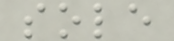sole
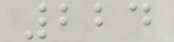224
